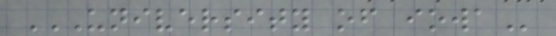UNIVERSITY OF IOWA
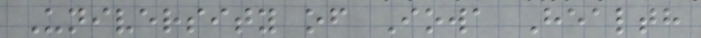University of Iowa Health
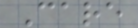Care
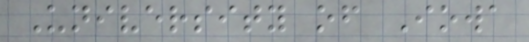University of Iowa
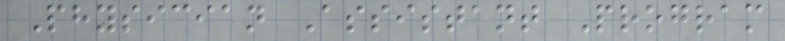Physician Assistant Program
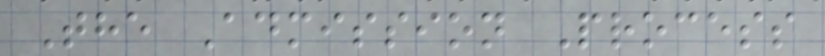The Admission Process
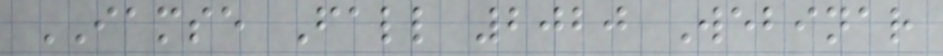IAMSE Fall 2020 Webinar
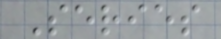Series
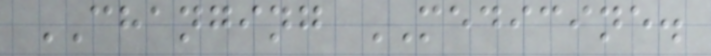CHANGING MEDICINE.
